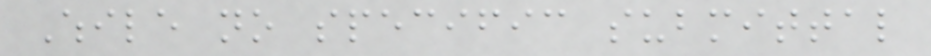While no specific submittal
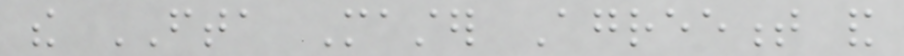the FTA Master Agreement and
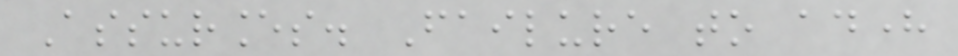Assurances. Failure to adhere
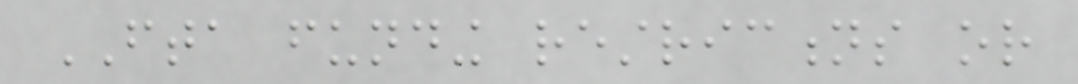FTA funding restrictions or
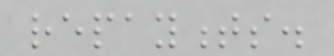repayments.
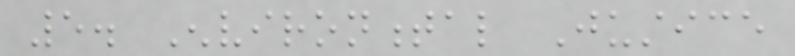5. Environmental Justice
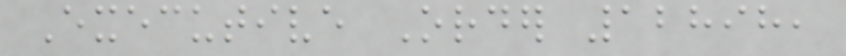Executive Order 12898,
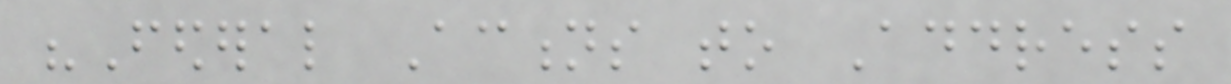"Federal Actions to Address
